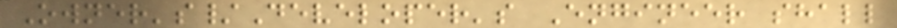Owner's/Developer's Engineer shall
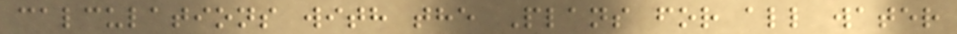calculations with the Plans for all water
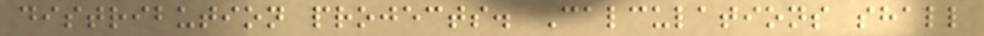distribution projects. Calculations shall
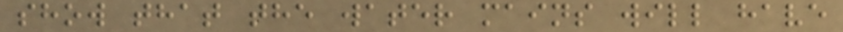show that the water mains will have
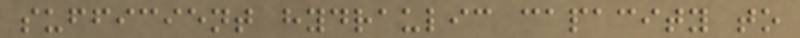sufficient hydraulic capacity to
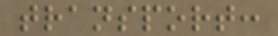transport:
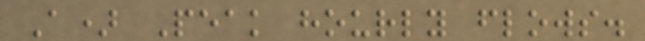A) Peak hourly flows.
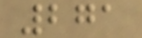271
